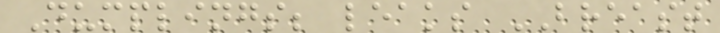Dumplings; leaks BREAST
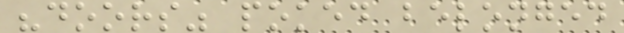"doors" poked belonged
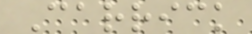Carrick
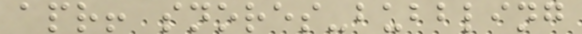apr! snores-bubbling
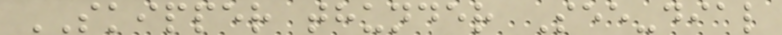SKIPPER thunder See-dial
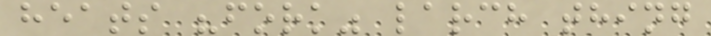heats "fork" larch thing
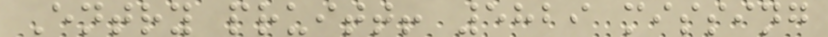Entry pruitt! 5829 missing
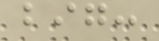big:
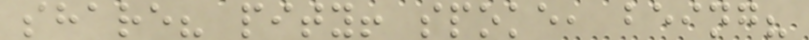share? pity! spoke, being?
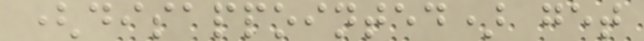(disappointed) get
